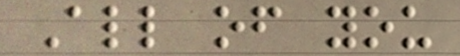All of you
